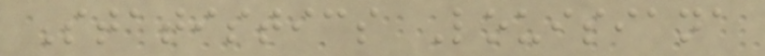Statistics Louisiana
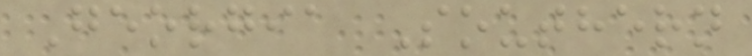Georgia Southern
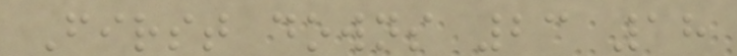First downs 23 18
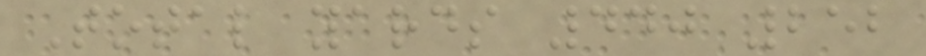Total yards 440 252
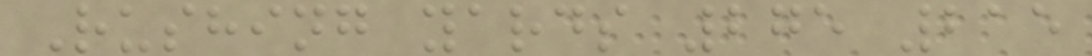Rushing yards 275 215
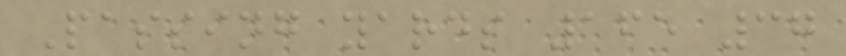Passing yards 165 37
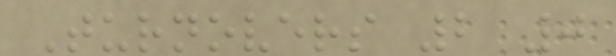Turnovers 2 0
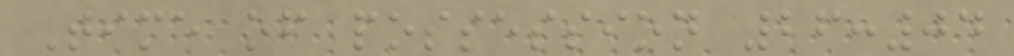Time of possession 26:04
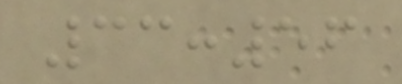33:56
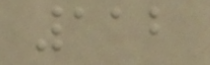112
